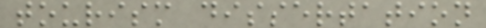tourism dissertation
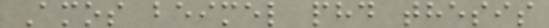Amos beimel phd thesis
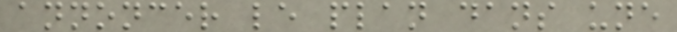annoncer le plan dans une
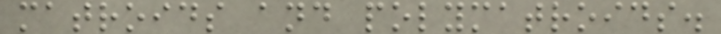matroids and polymatroids.
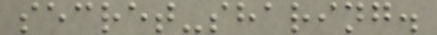secret-sharing.
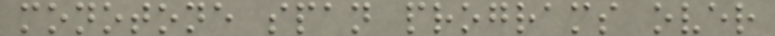monotone span programs over
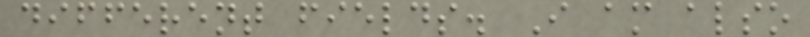different fields. I am also
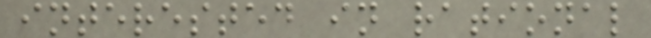interested in rational
